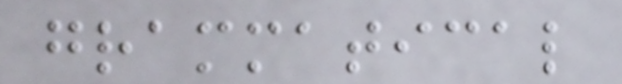grammatical
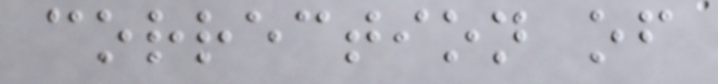correction of
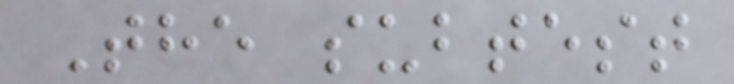The subtest
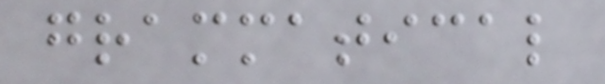grammatical
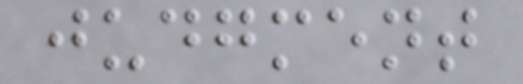judgment
